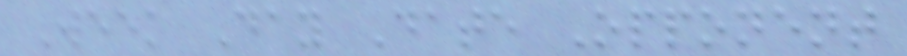Week Day Date Opponent
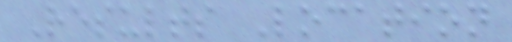Results Location
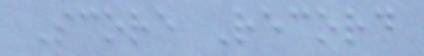Score Record
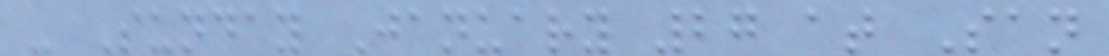- Sunday January 27 at San
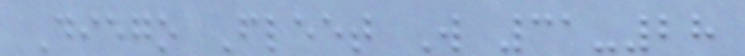Diego Fleet W 31-28
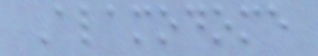Alamodome
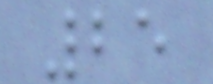25
